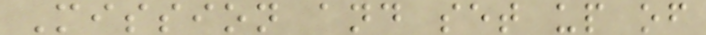Mission and set up of
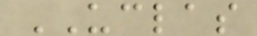UCLAS
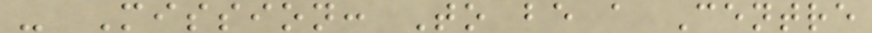- Mission: To be a Centre
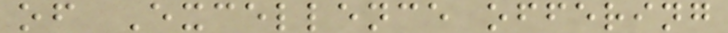of Excellence offering
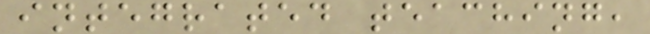integrated teaching,
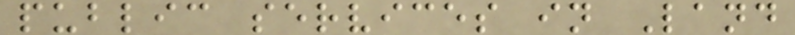public services in Land
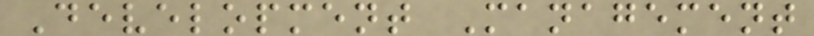Development Management
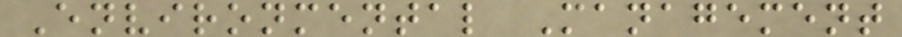Environmental Management
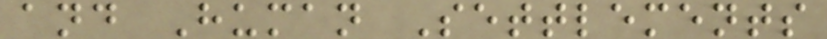and Human Settlements
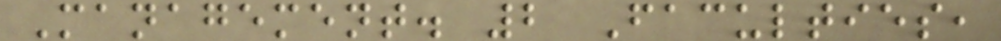Management. 2 Faculties,
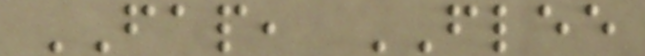FAP, FLEE
